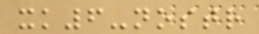xk6-nostr
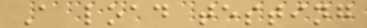A load testing
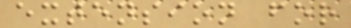extension for
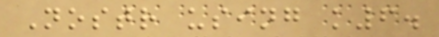Nostr using k6.
